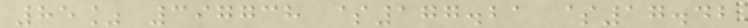85% 397738 $177.21 $17.42
